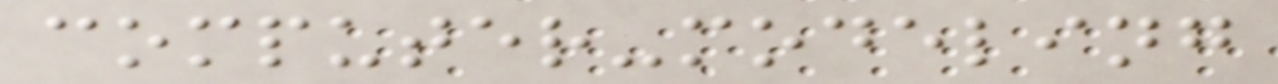computer-modeling
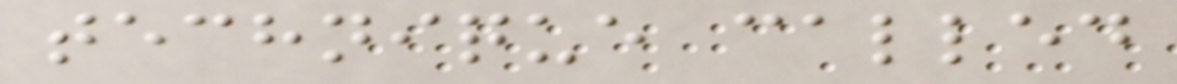technique called
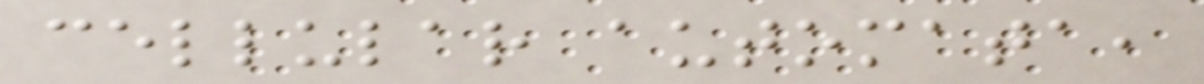cellular automata,
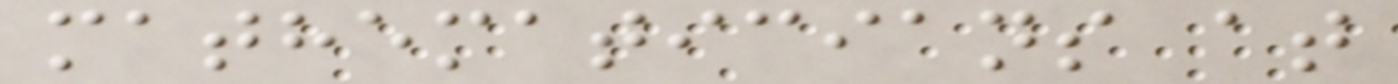mathematicians at
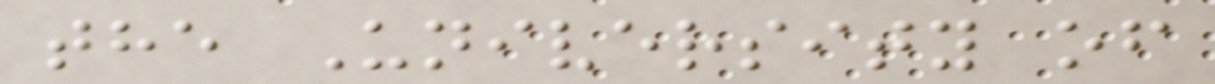the University of
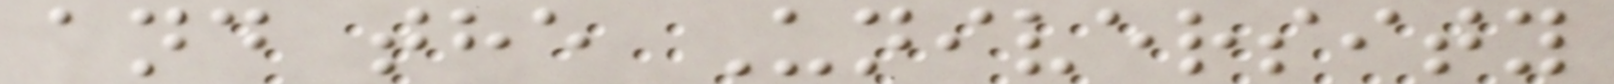and the University
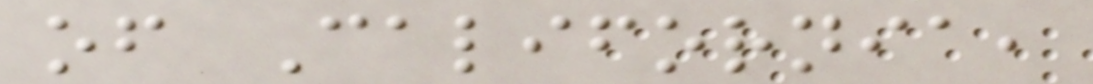of California,
